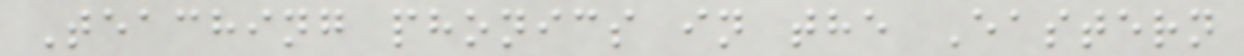Teaching phonics in the Eastern
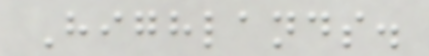Highlands.
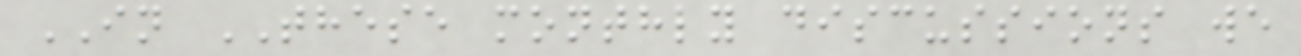IN THESE monthly discussions we
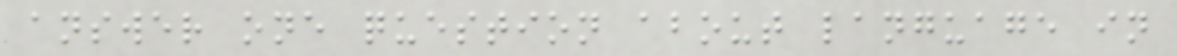answer one question about language in
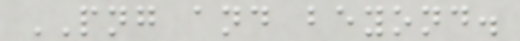PNG and beyond.
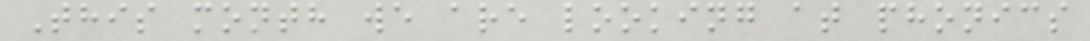This month we are looking at phonics
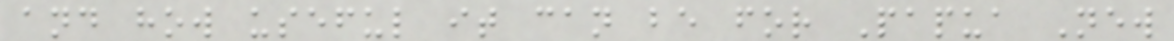and how useful it can be for Papua New
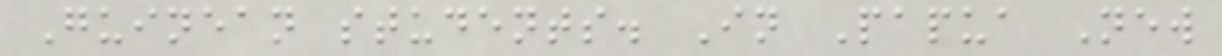Guinean students. In Papua New
